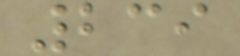239
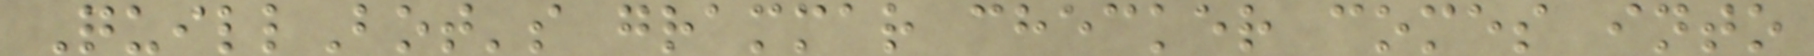QuillBot's grammar checker comes into
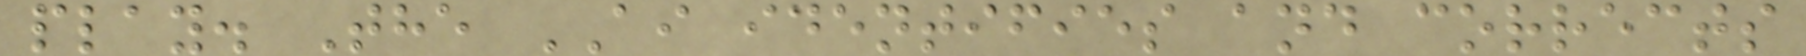play. The AI identifies and corrects
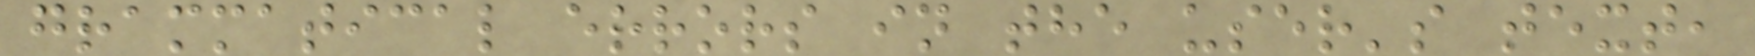grammatical errors in the user's text,
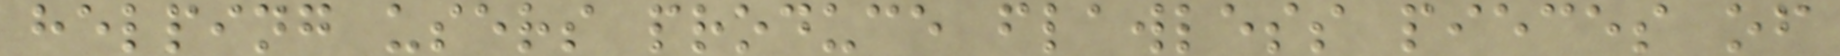helping users produce flawless pieces of
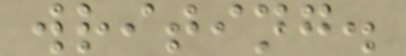writing.
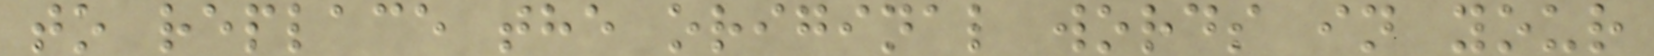to replace the original words in your
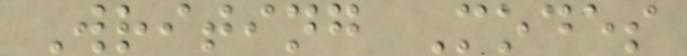Writing Modes
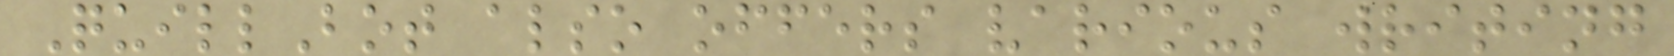QuillBot also offers various writing
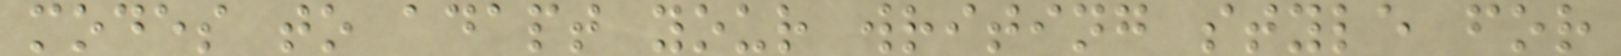modes to adapt your writing style for
